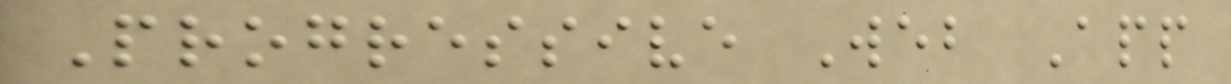Progressive Web App
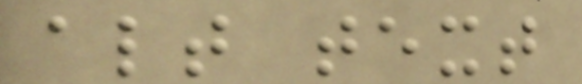alt text
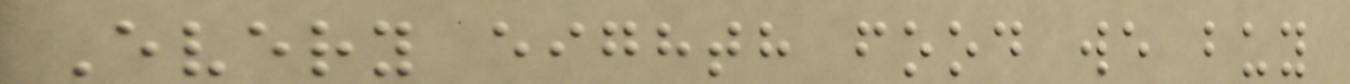Every eighth food we buy
